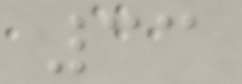33
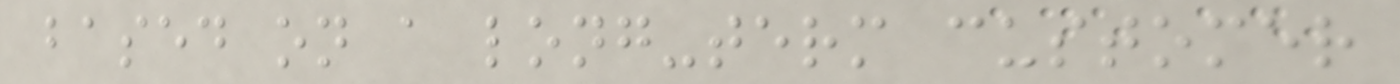based on a long-term customer
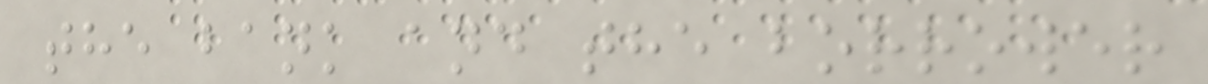the bank and the borrower
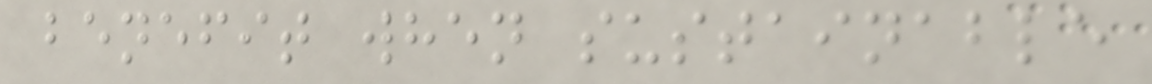benefit when sustainable
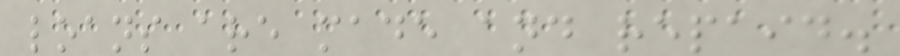loans are made and repaid.
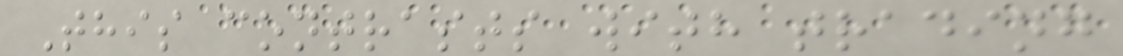This contrasts with trading
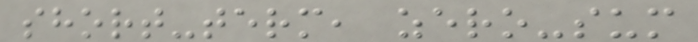short-term, zero-sum
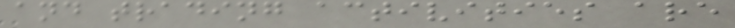and trading activities are
